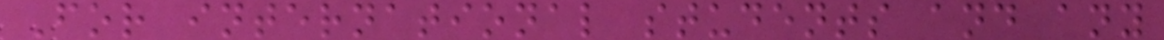For international students and any
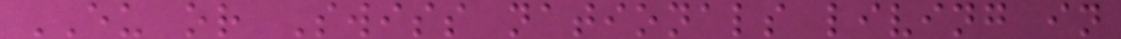EU or Swiss nationals living in
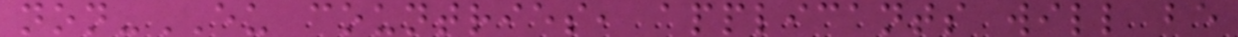non-EU countries, applicants will be
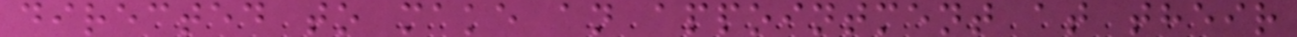directed to make an appointment at their
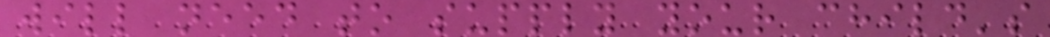will need to supply your child's
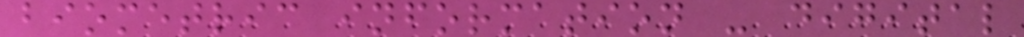biometric information - digital
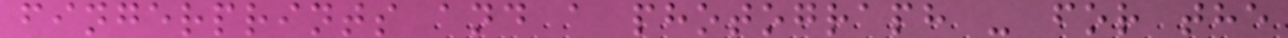fingerprints and a photograph - for the
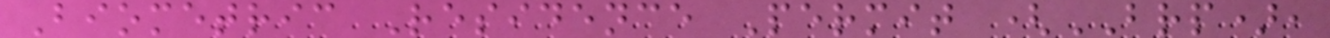Biometric Residence Permit (BRP),
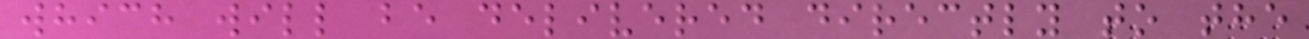which will be delivered directly to the
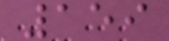159
